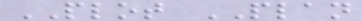PLOT PLAN
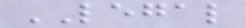LEGAL
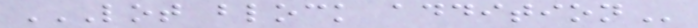LOT BLOCK ADDITION
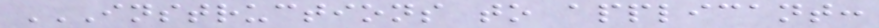INSTRUCTIONS TO APPLICANT:
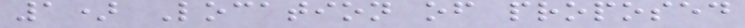1) Location of proposed
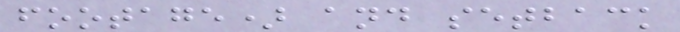footage) and setback
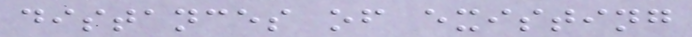distances of existing
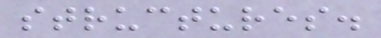structures.
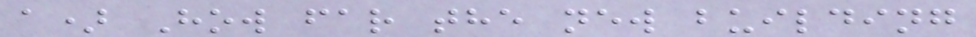a) How far the new building
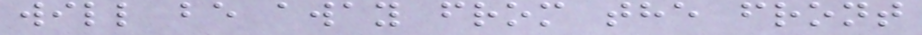will be away from the front
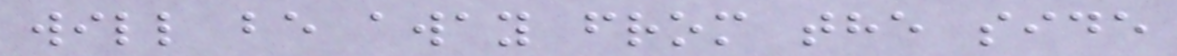will be away from the side
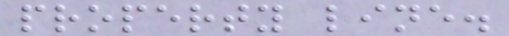property line.
